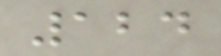124
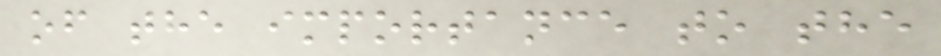of the importance to the
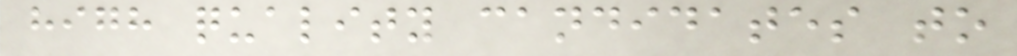high quality candidates to
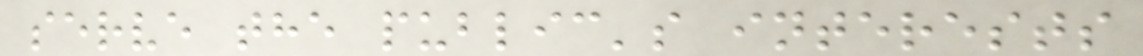serve the public's interests
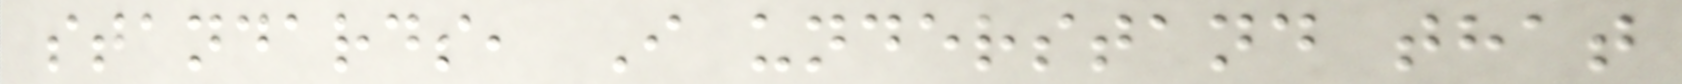standards, I understand that
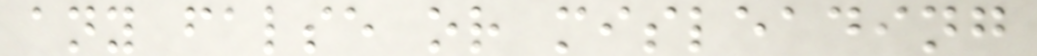any false or misleading
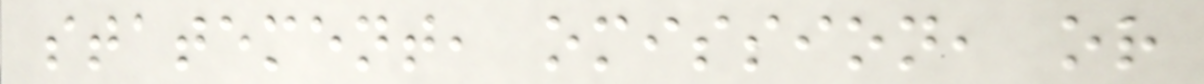statement, omission, or
